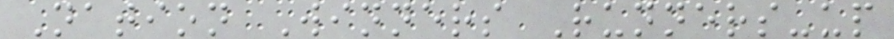Nation Winners Runners-up
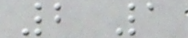2 1
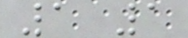1 1
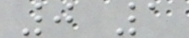0 1
